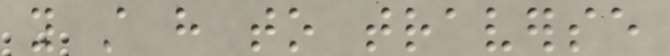you still have to traverse
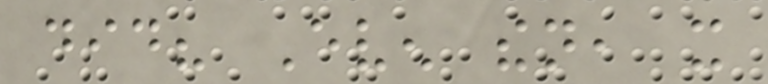did? Even then, it
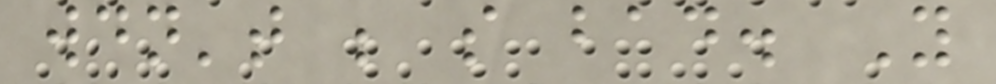wouldn't be so bad. You
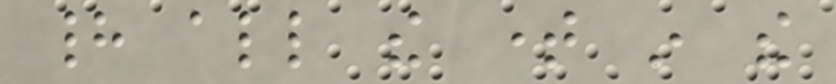had all the time in the
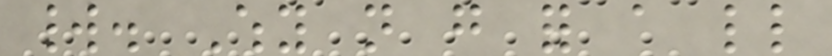world. Why not go for a little
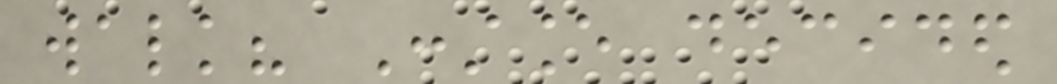walk? Constance decided
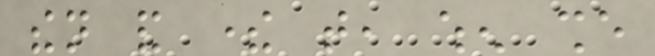then and there that, when she
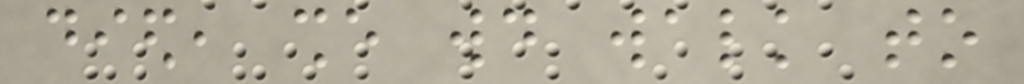died, she would walk to
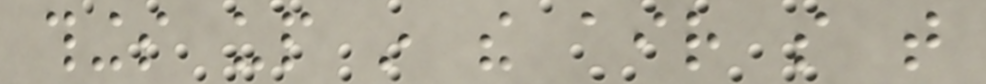things up in the air so that
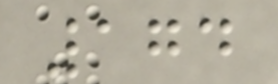174
